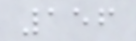156
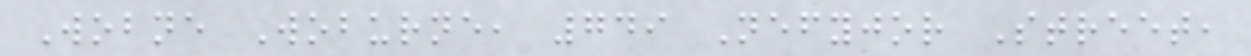Wobne Woburne, 749 Nefyjor Street,
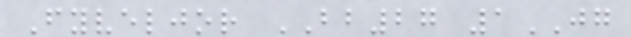Fyveljor BB27 1JG
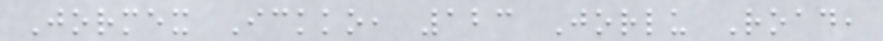Jormex Ickko, 123 Jorlu Road,
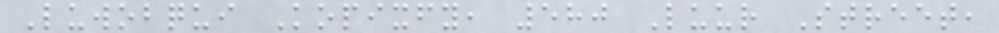Luwobqui Kopixfy, 580 Luur Street,
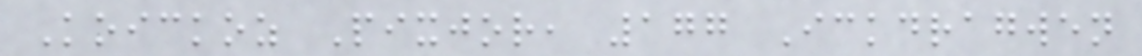Koickoz Pixjor, 177 Ickdragwen
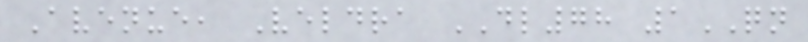Avenue, Veldra DL78 1QN
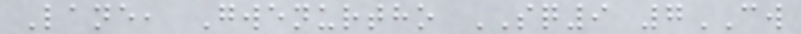Lane, Gwenurtho SQ9 7CW
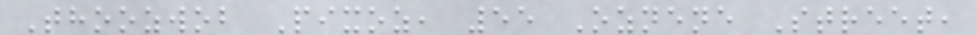Thoozwob Pixoz, 55 Oznene Street,
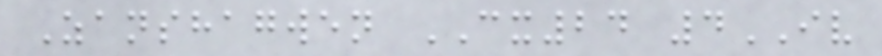Zanshagwen CX24 4IV
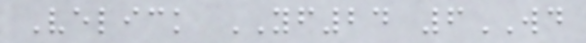Velick YF24 6WD
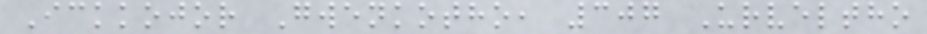Ickkojor Gwenkotho, 307 Urveltho
